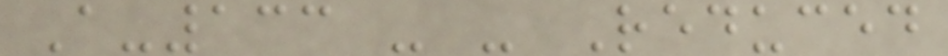A-133 - - Reduced
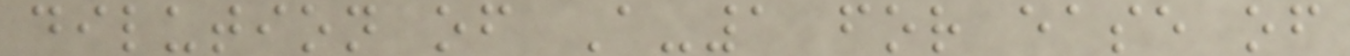dilution of A-1 for ease of
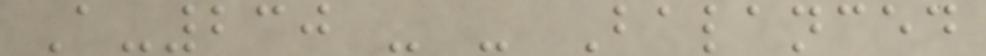A-230 - - Balanced
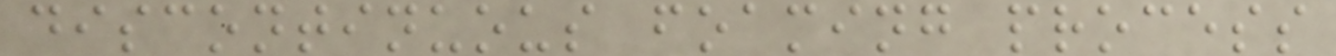discontinuous foaming process
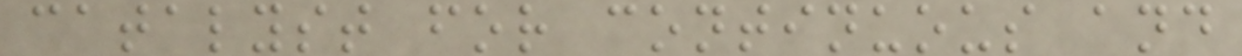catalyst for continuous and
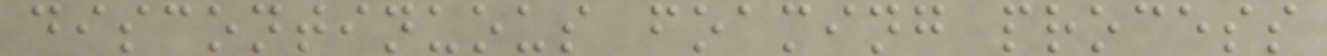discontinuous foaming process
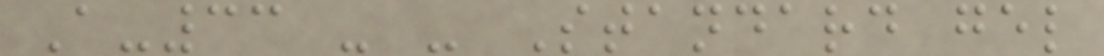A-33 - - Standard gel
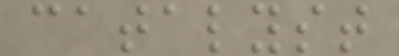catalyst
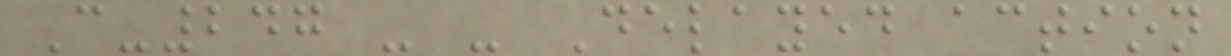C-247 - - Delayed action
